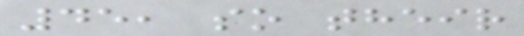45, so their
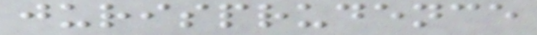jurisprudence
